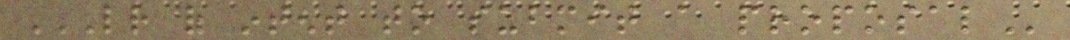LETTER OF INTENT TO SUBMIT A PROPOSAL
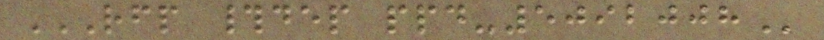RFP #DEP PPD-5092008
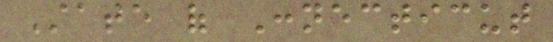State of Connecticut
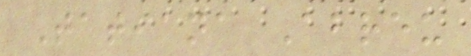Tatiana Abreu
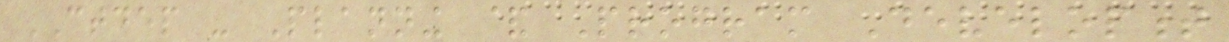CTDEP - Planning & Program Development
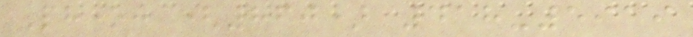Phone: (860) 418-5919
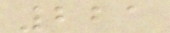221
